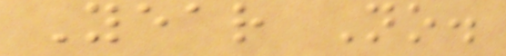Year No.
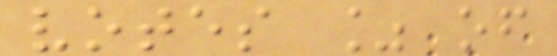votes % of
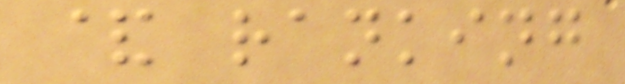& ranking
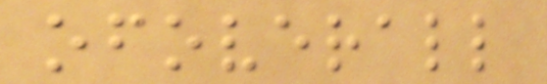ofoverall
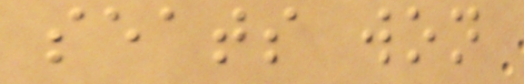seats won
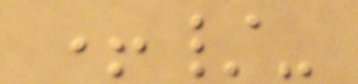+/-
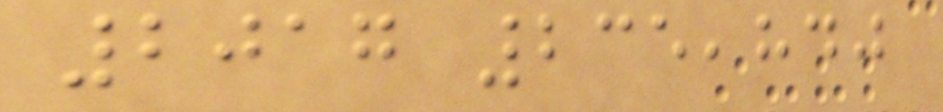2017 235,840
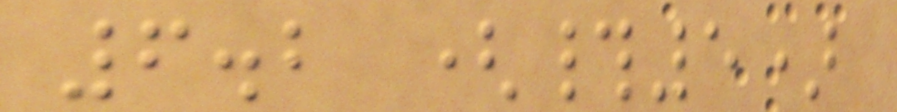6.2 (#5)
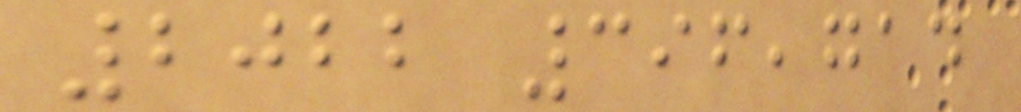2022 396,714
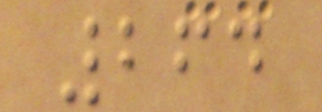264
